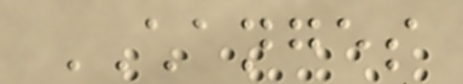CHANGES
